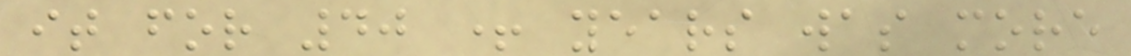it for 40 + years was more
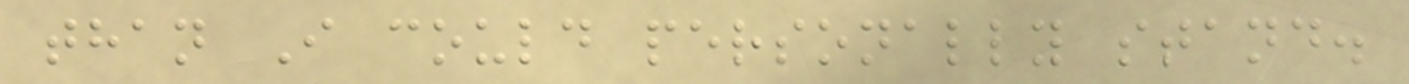than I could personally stand.
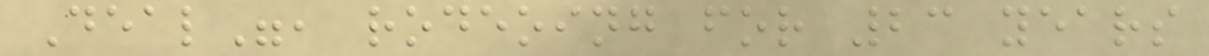Deal", rodeoing for 23 years
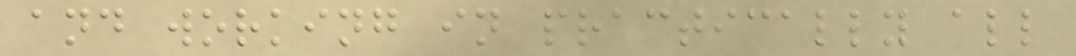and working in practically all
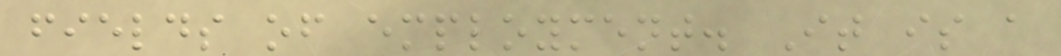fields of employment. It is a
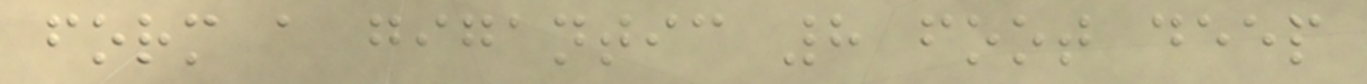form a gigantic 8 foot deep
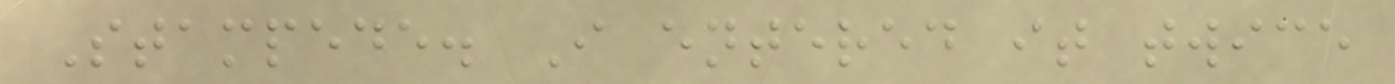Stampede. I entered it twice
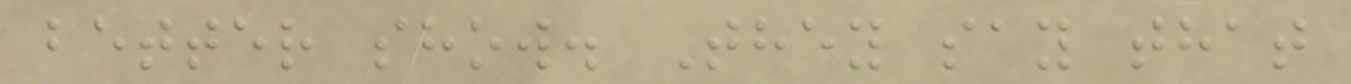better show. They say that
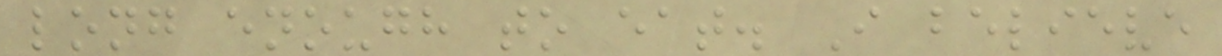long enough to eat. I believe
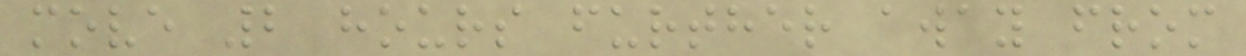move 2 hours further away from
